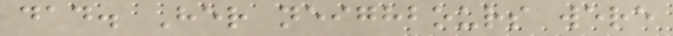dad. Her neighbours were
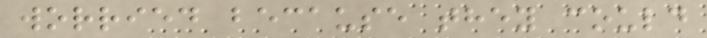worried because they could
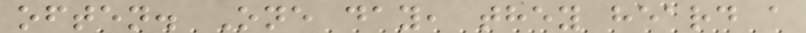often. One day, they heard a
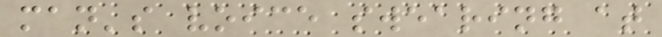man's voice swearing at
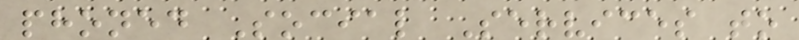phoned Social Services to
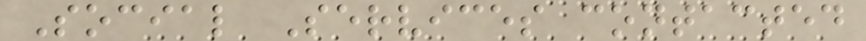Social Services contacted
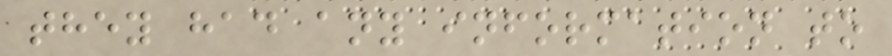they had any information to
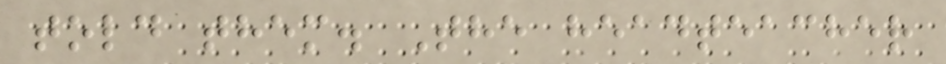told them. The headteacher
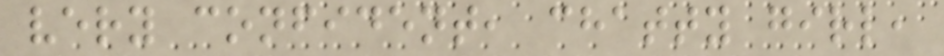very confident, chatty girl,
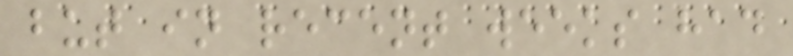but in recent weeks had
